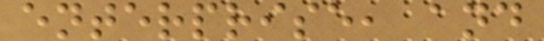enterprise, and
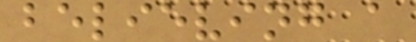believing a
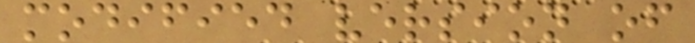modified version of
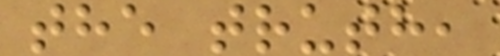the truth,
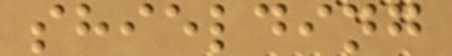shielding
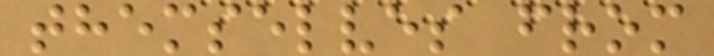themselves from
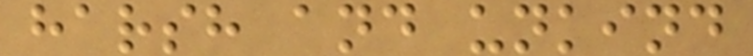harsh and unkind
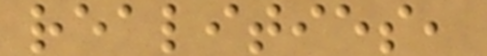realities,
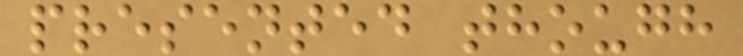presented though
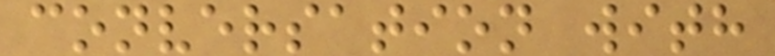conversation with
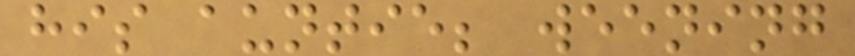his auntie; weening
